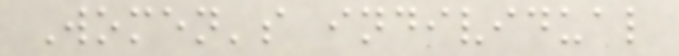Women's individual
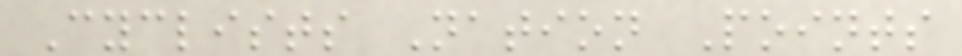Cyclists Nation Points
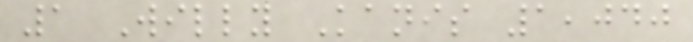1 Willy Kanis 1,040
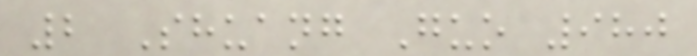2 Shuang Guo 980
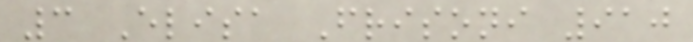3 Elisa Frisoni 910
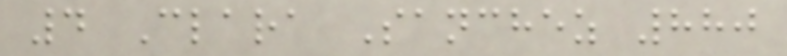4 Clara Sanchez 880
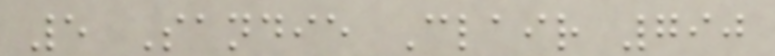5 Sandie Clair 790
